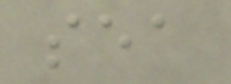sea
